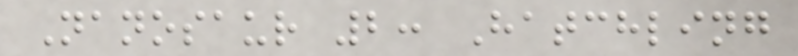Nanosaur 2: Hatchling
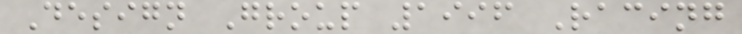Design Group 1996 Racing
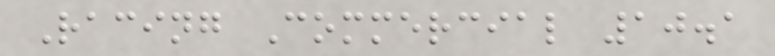Racing Commercial 10.1
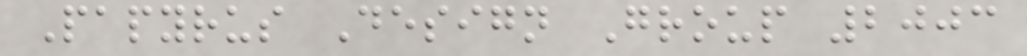Papyrus Design Group 2003
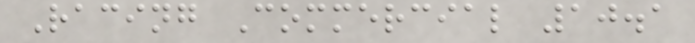Racing Commercial 10.1
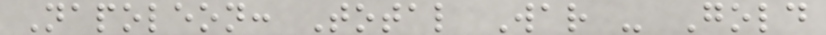Napoleon: Total War - Gold
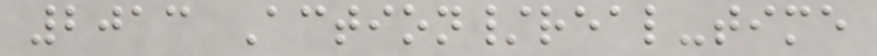2013 Action/real-time
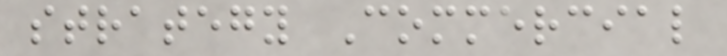strategy Commercial
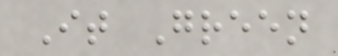It Green
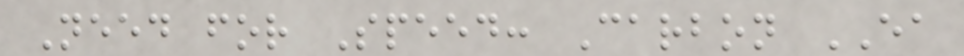Need for Speed: Carbon EA
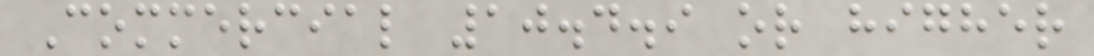Commercial 10.4.9 or higher
